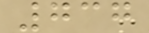737
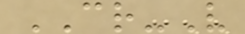CR-V
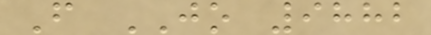F JO 9882
